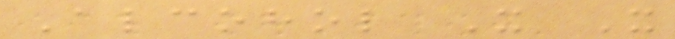Alcohol X X
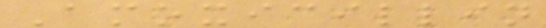Amoxicillin
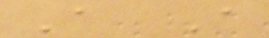A A
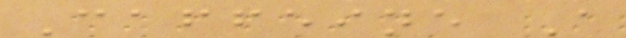Caffeine A
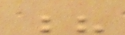?
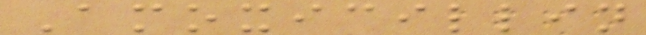Amoxicillin
